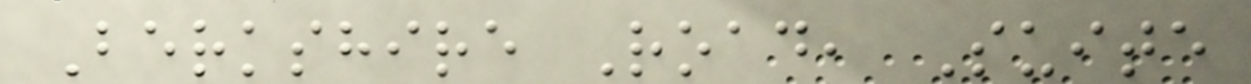Berkshire Road, Suite
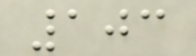103
